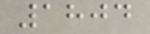1804
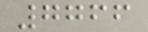7766
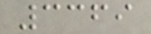3369
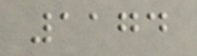1174
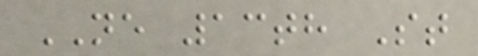NE 13th St
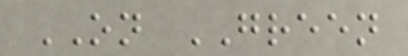ON GREEN
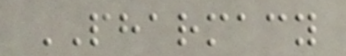PHARMACY
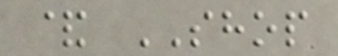& SHOP
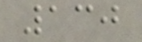130
